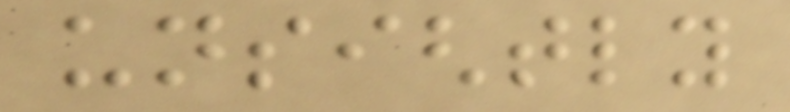unsightly
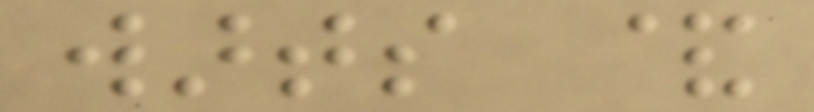warts &
